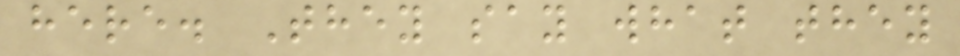here. They say what they
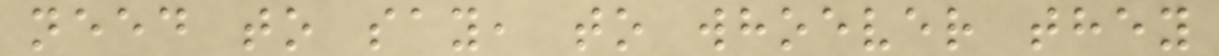need to say, to whoever they
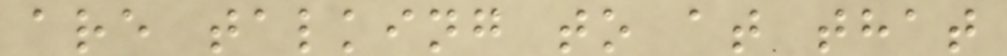are talking to at that
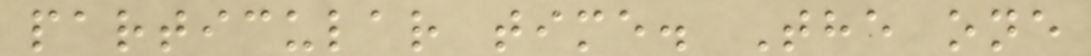particular time. The one
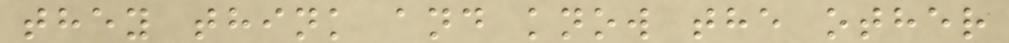they think and know the other
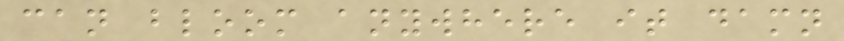can bloom anywhere it damn
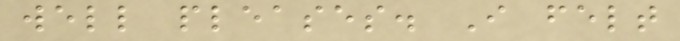well pleases. I felt
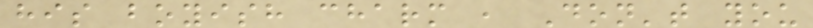his boyish charm , Don't you
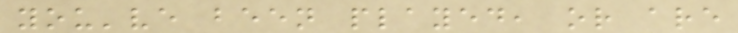you've been played, or are
